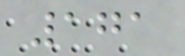171
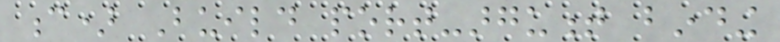c) Build port-argument binding
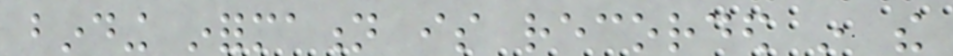binding information is recorded in the
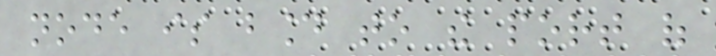node is bound to the port of
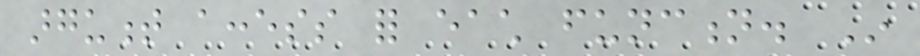argument access for each function. In
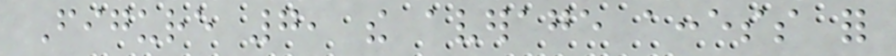Figure 7, the average access for
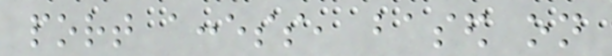port access, based on
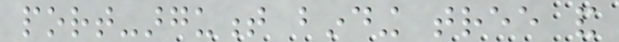port-argument binding tree and
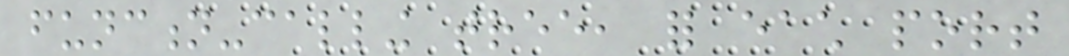function-calling tree, for each port
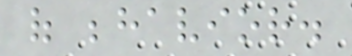of behavior.
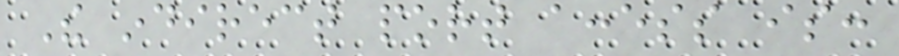The indirect port access is:
